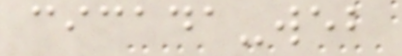cicada-web
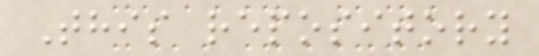This repository
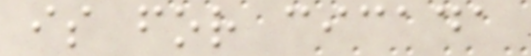is for cicada
